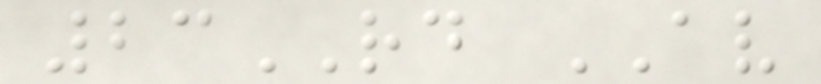23RD AV
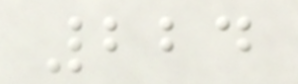224
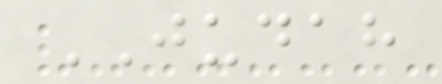JUDAH
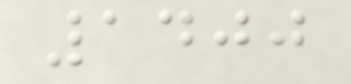1400
